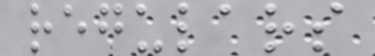regulars
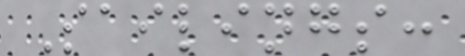Sailings:
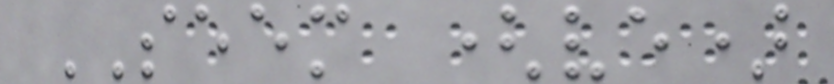SEEM (ve)
